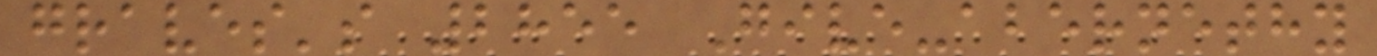graves's 2855 Give-abernethy
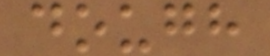dough
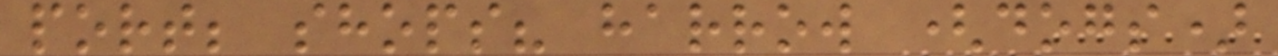port; shops? harrow (dogs)
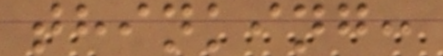thinking:
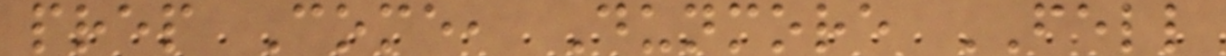prep Come, Dunmore FELL
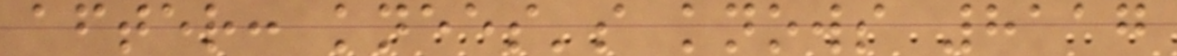after: knees's knows 8117
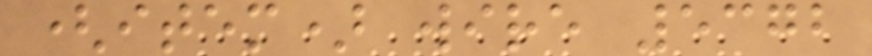(item) wire 5372
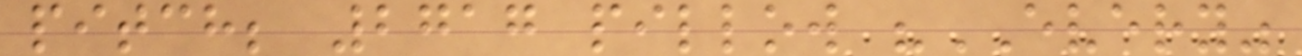pitch; 2717 pillow "EVERY"
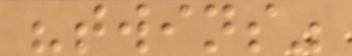"twins"
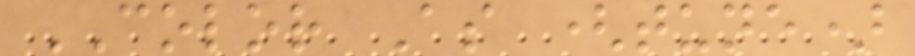COLOR As (tune)
